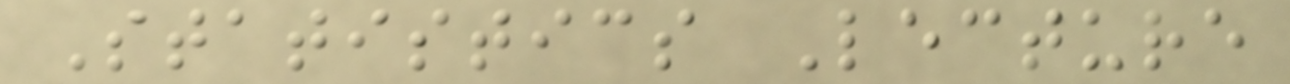Statistics Lecture
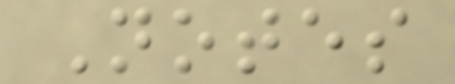Notes
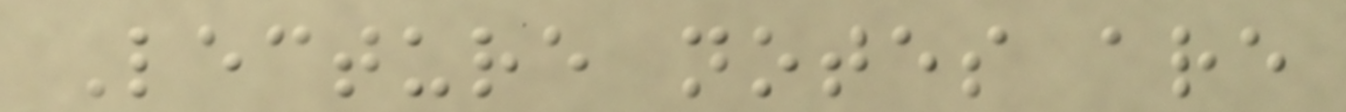Lecture notes are
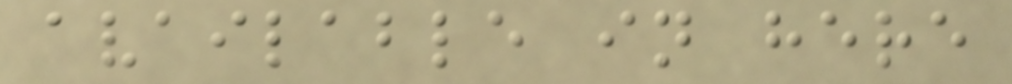available in here
